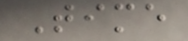Time
